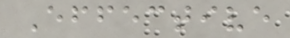Effective
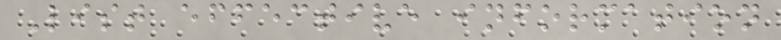List effective information
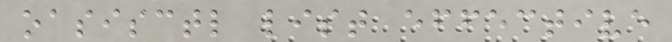oasisctl list effective
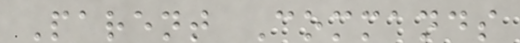Parent Commands
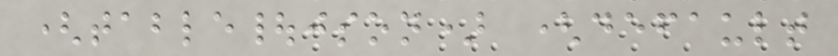(table|json) (default
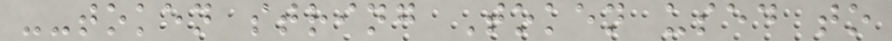--token string Token used to
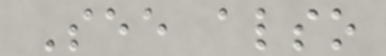See also
